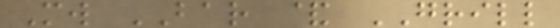Mw BAR & GRILL
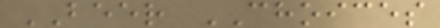BEER CHOICES
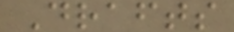Drafts
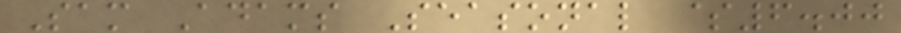Sam Adams Seasonal $6.00
